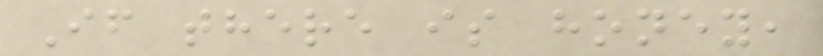If there is honey,
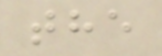the
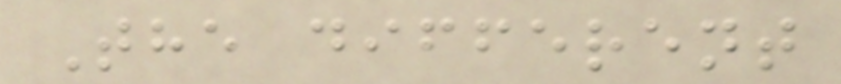The different
